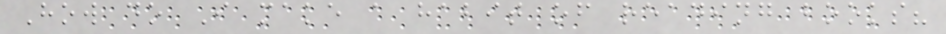How do I make a habit of reading books?
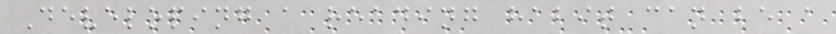Developing a reading habit can be a
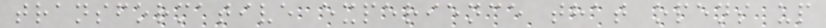transformative experience that opens up
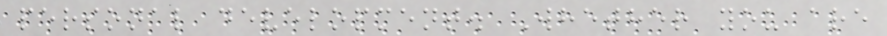personal development. Whether you are
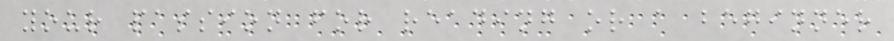your passion for reading or a beginner
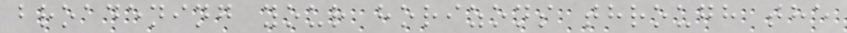broadening your horizons through the
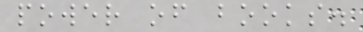power of books.
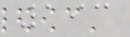193
